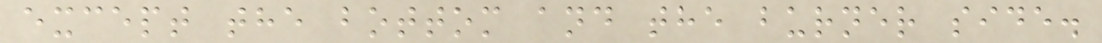except the bottom and the burner side.
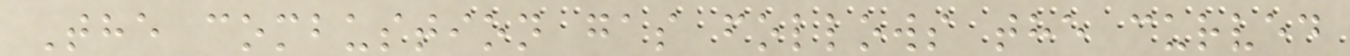The combustion gas follows the curved
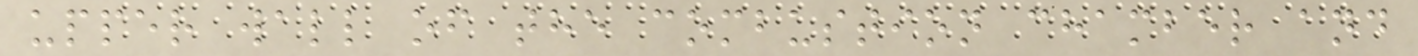upper wall of the combustion chamber and
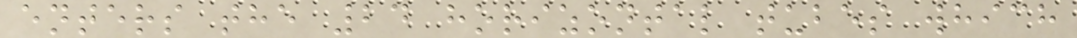enters the 24 horizontal tubes which
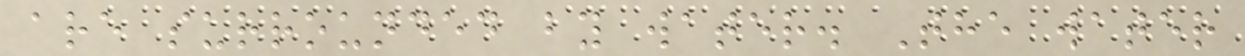are surrounded by water. The water
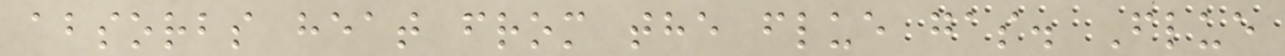absorbs heat from the flue gas. Flue
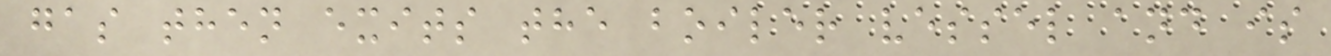gas then exits the boiler vessel and is
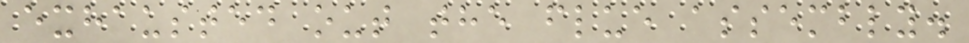exhausted out the flue assembly.
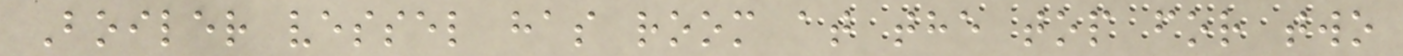Boiler vessel has room at the top for two
